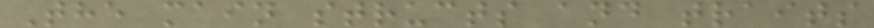The main structs and traits
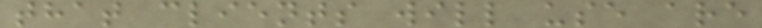that clients will use are
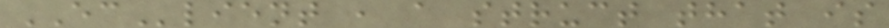EClient , a struct that is
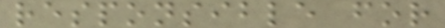responsible for
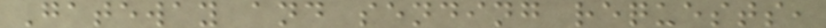Gateway and sending requests,
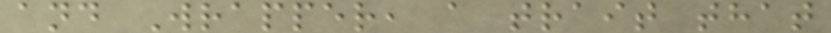and Wrapper, a trait that
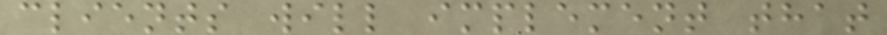clients will implement that
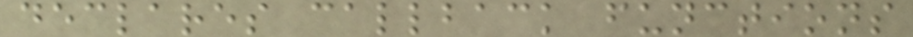declares callback functions
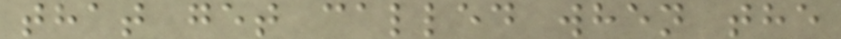that get called when the
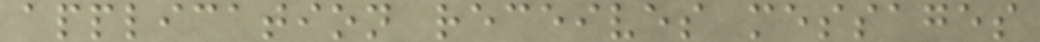application receives messages
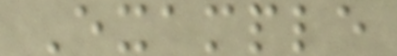Example
